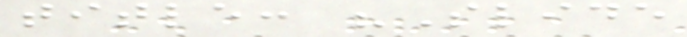title: "Slide
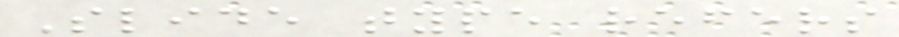Slide type refers
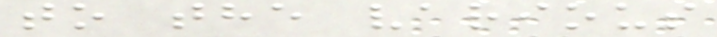to the various
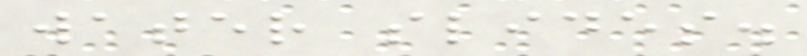water slides.
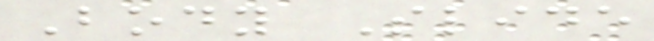Body Slide
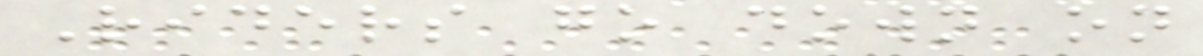Riders go down on
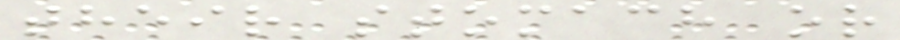their stomach or
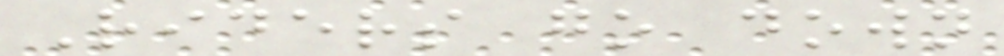Riders go down
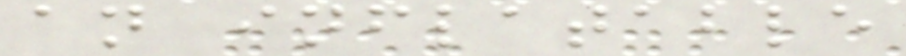an inflatable
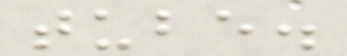tube.
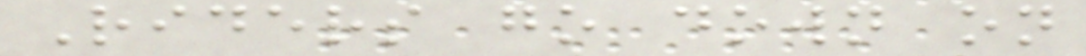Riders go down on
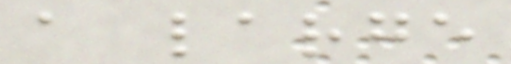a large
